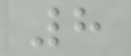8
